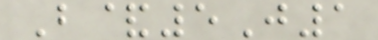B&5J1
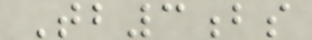Tb3bs
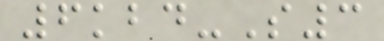6kbd-S3
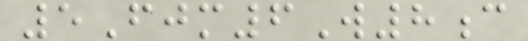5Fjm6W8c
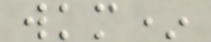wkm*
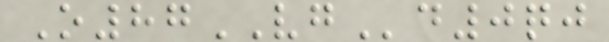O87VGd0qj
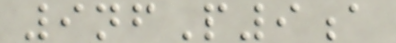9nfP9a
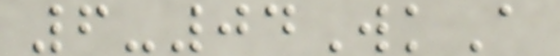6-04WkA
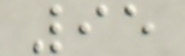95
